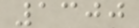1300
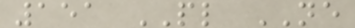151 PL NE
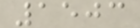1503
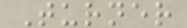Turner
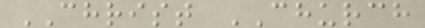CHRIST CHURCH
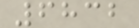6832
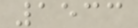1533
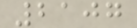2107
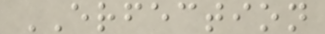ERFECTION
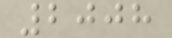2008
